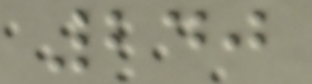240
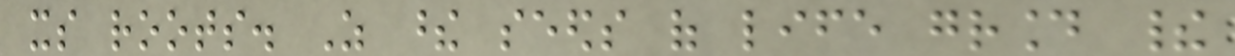its roots. As these seeds of life ground their
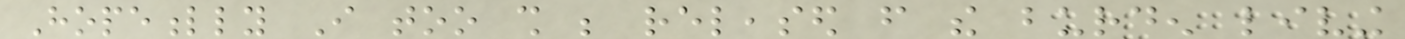Hopefully I too shall be released from the burden living
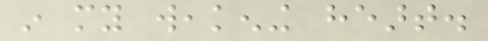in my weakening heart.
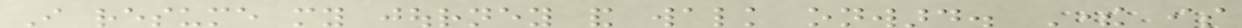I resume my journey and walk onward. There is
